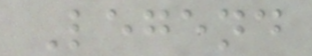Legend
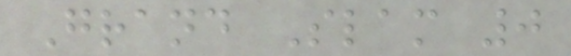Grand Slam 0
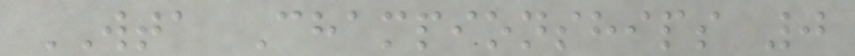WTA Championships 0
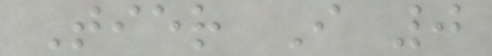Tier I 0
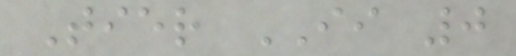Tier II 0
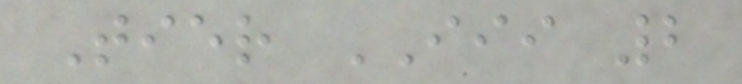Tier III 2
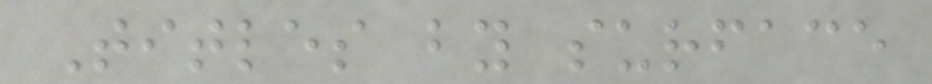Titles by surface
